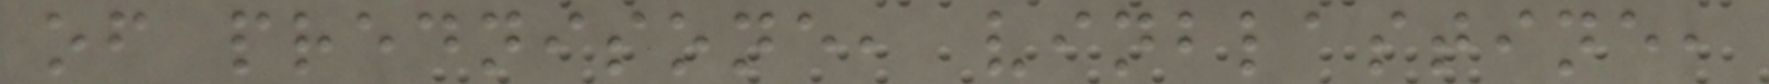of prednisone, vinblastine,
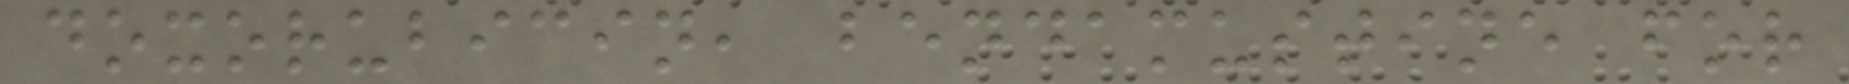doxorubicin, bendamustine for
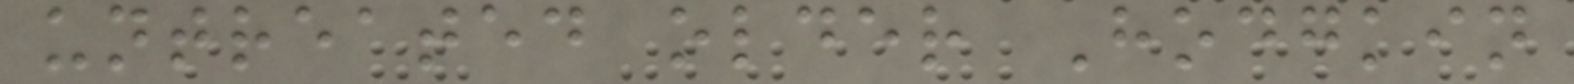untreated older Hodgkin
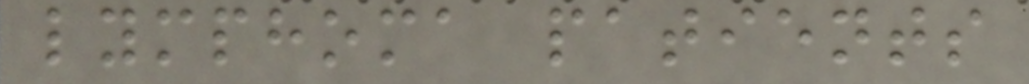lymphoma patients
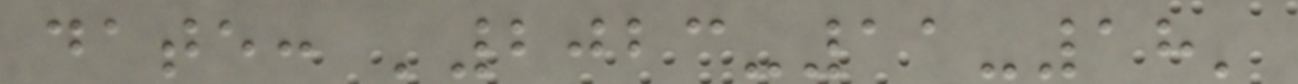date: '2023-11-18'
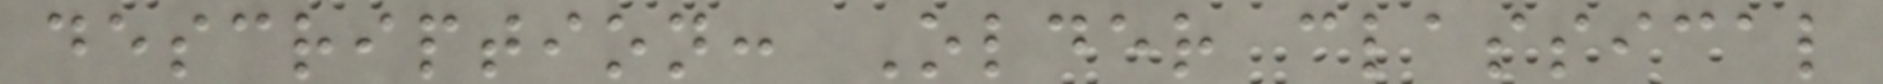description: Older classical
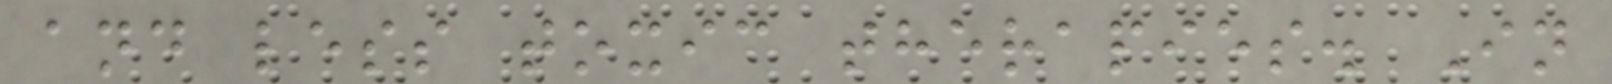and less toxic therapies. In
